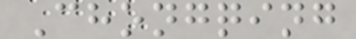Chongqing
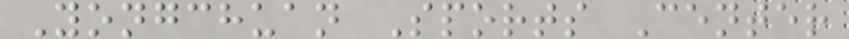Yongchuan Sports Center
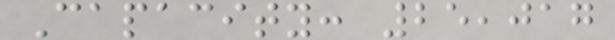Capacity: 25,017
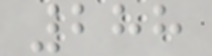288
